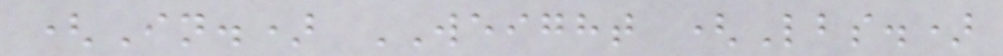(In.) WEIGHT (Lbs.)
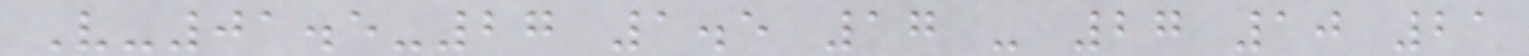V-01.5-27 1.5 17 - 27 10 21
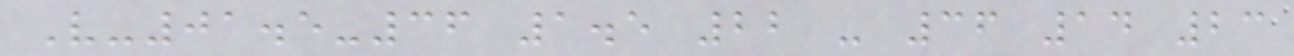V-01.5-36 1.5 22 - 36 14 23
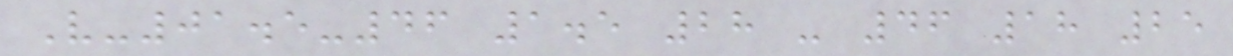V-01.5-46 1.5 28 - 46 18 25
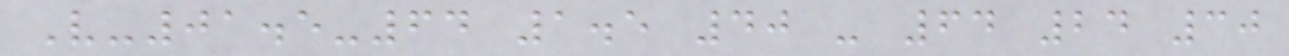V-01.5-64 1.5 40 - 64 24 30
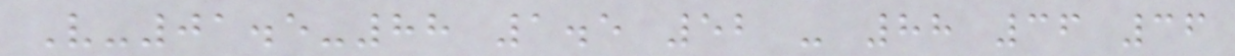V-01.5-88 1.5 52 - 88 36 36
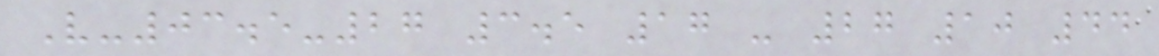V-03.5-27 3.5 17 - 27 10 44
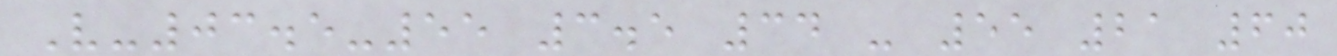V-03.5-55 3.5 34 - 55 21 60
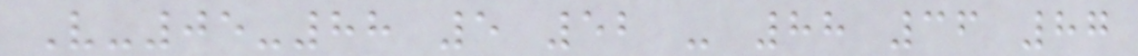V-05-88 5 52 - 88 36 87
